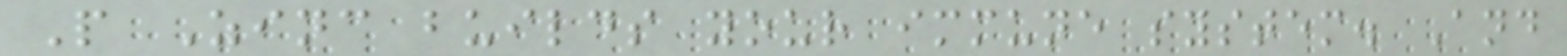P Zinc builds your immune system. And
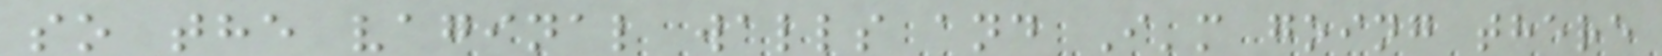so the vaginal walls and I'm going there
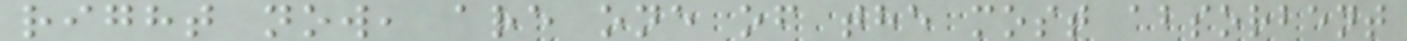right now, are one of the most absorbent
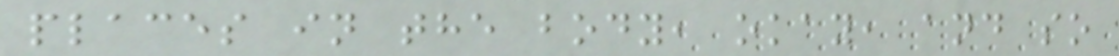places in the body, okay, and so
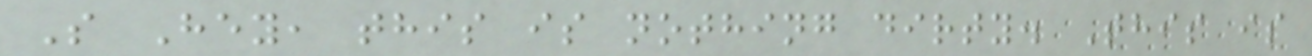S Hey, this is nothing dirty. This is
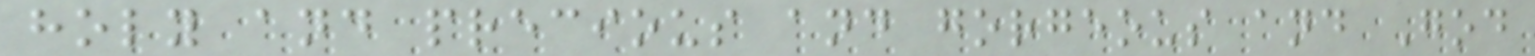holy and precious and gorgeous and God
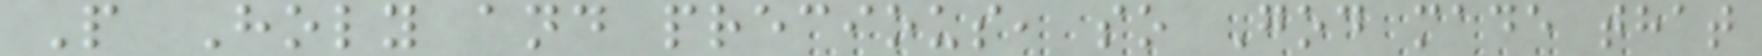P Holy and precious, so God made that
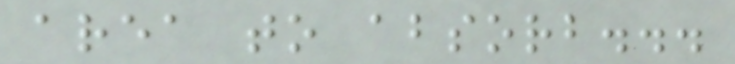area to absorb...
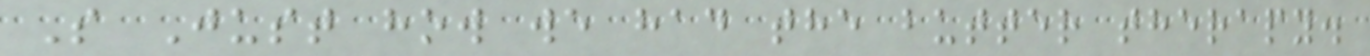S Just how we had the butter therapy.
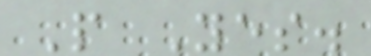P Yes.
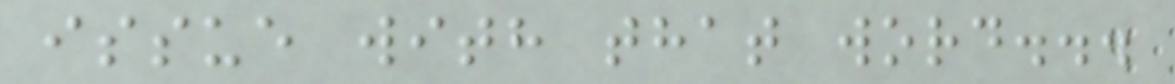issue with that word...
